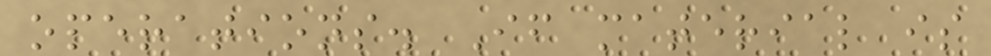operations. If material is
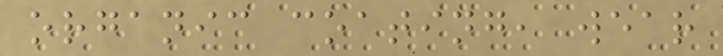organic coating, wear
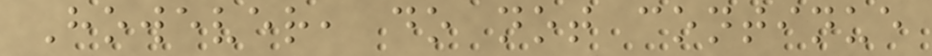However, do not continue
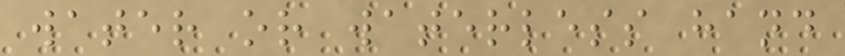water or waterless hand
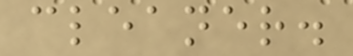cleaner.
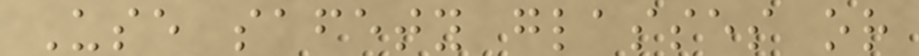Use safety glasses or
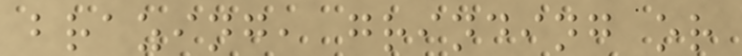brazing, grinding or
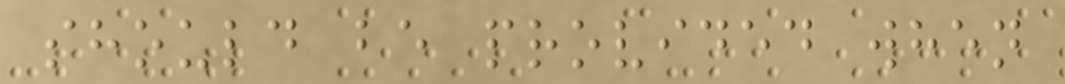should be provided when
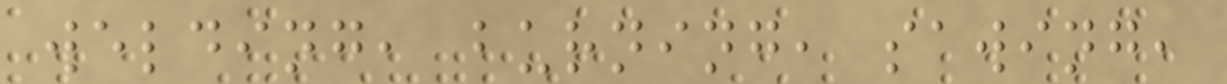welding, burning, sawing,
